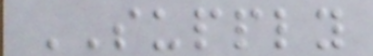SUPPLY
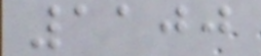1100
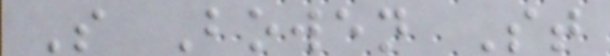S Bowen St
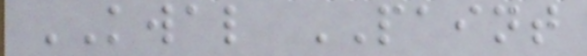KWAL PAINT
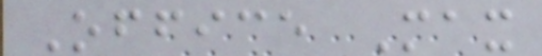Office Max
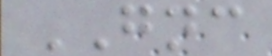GNC
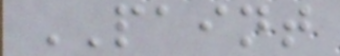PAINT
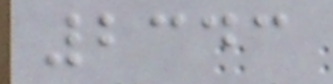2343
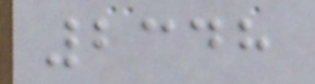2348
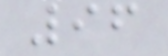96
